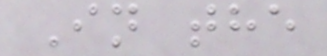In the
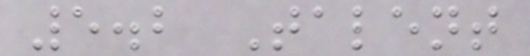5.2 Talent
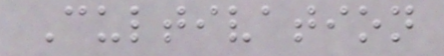Cultivation
